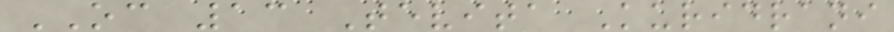OC 13 Tevita Kuridrani
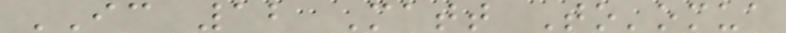IC 12 Matt To'omua
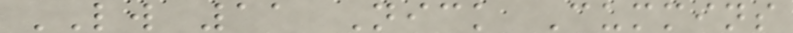LW 11 Nick Cummins
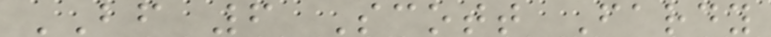BF 6 Scott Fardy
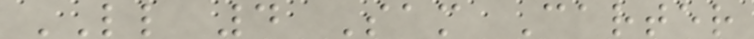LL 4 Sam Carter
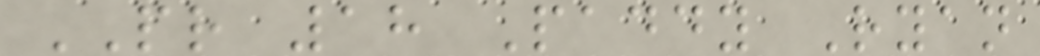PR 18 Paddy Ryan
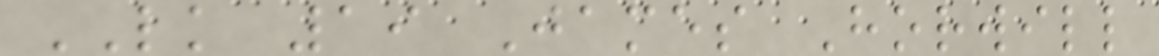LK 19 James Horwill
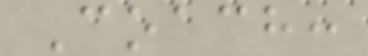Coach:
